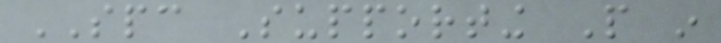SPC Supporting People in
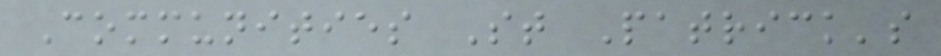Communities St Patrick's
